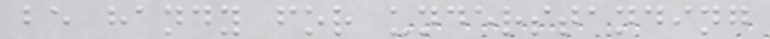be handy for understanding
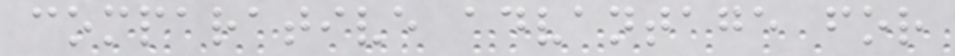comparative advantage for
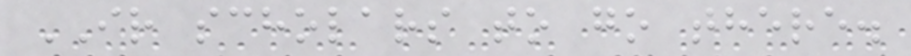IR scholars to go there.
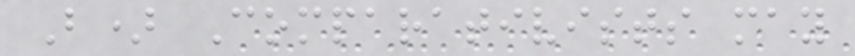B) Comparativists may
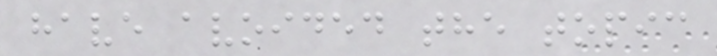have avoided the topic
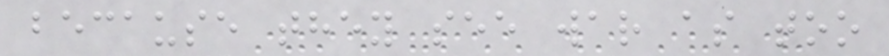because they see war as too
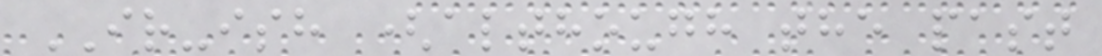IR-ish (although the past
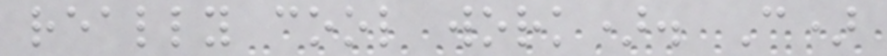really cool work). C)
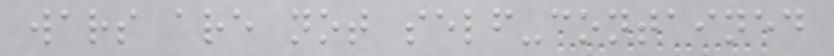wars are not self-contained
